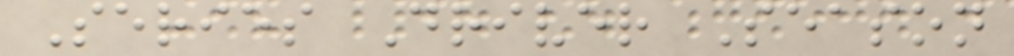Series Driver Season
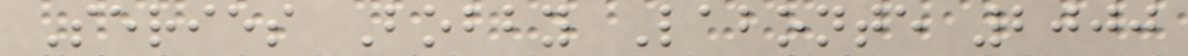Series Bobby Labonte 2000
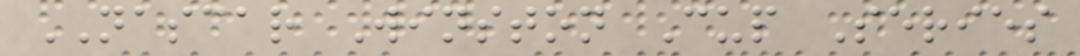NASCAR Winston Cup Series
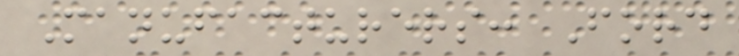Manufacturers: Ford
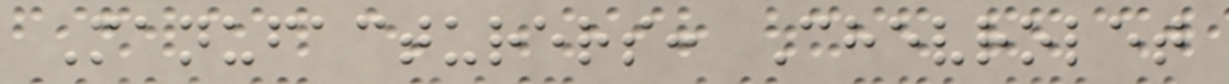Manufacturers: Chevrolet
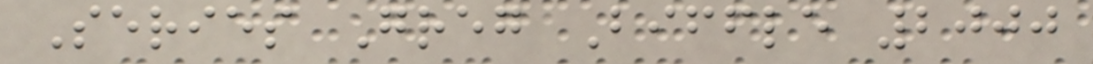Series Greg Biffle 2000
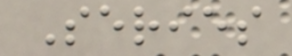Series
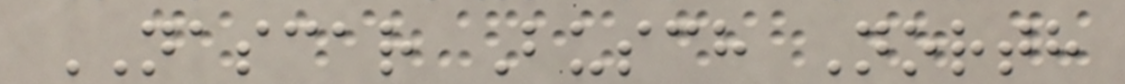NASCAR Busch North
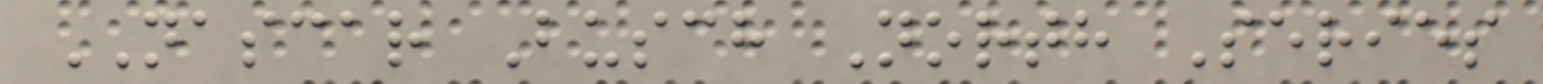NASCAR Busch North Series
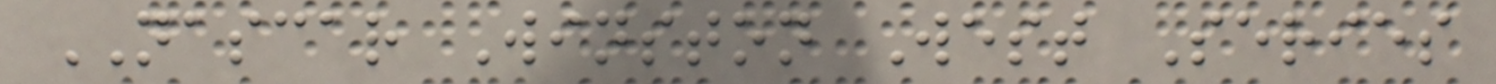NASCAR Winston West Series
